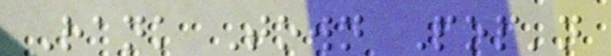Rank Town Pop'n
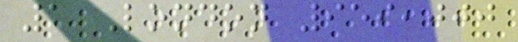1 London 959,000
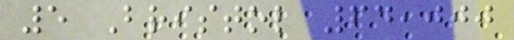5 Bristol 64,000
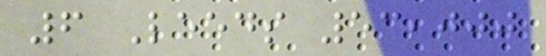6 Leeds 53,000
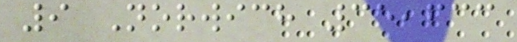9 Norwich 35,633
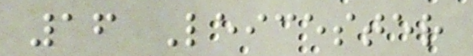16 Leicester
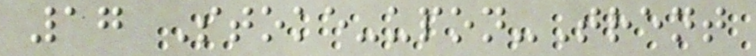17 Stoke-upon-Trent
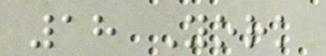18 York
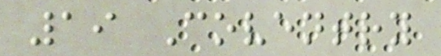19 Coventry
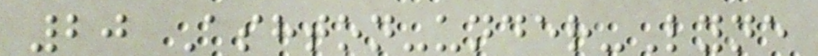20 Ashton-under-Lyne
